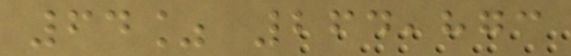64% 264,873
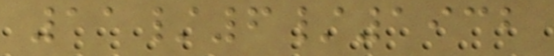11/6/1932
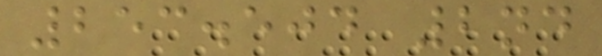253.504 2nd
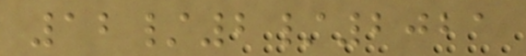12/2/2021
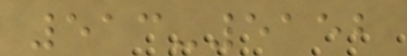513-5152
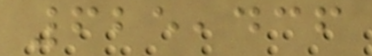625,436
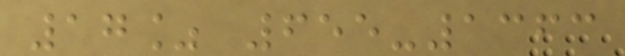17% 655-1363
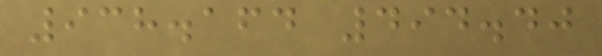938.164 494.40
